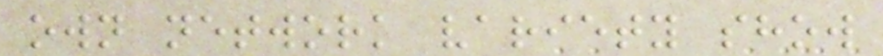own network variety show
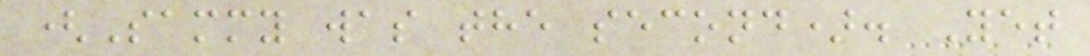(Sammy was the second). Yet
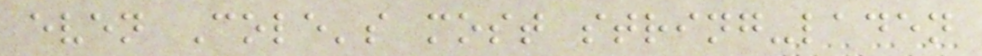even Cole's most string-laden
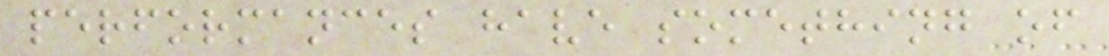performances have something of
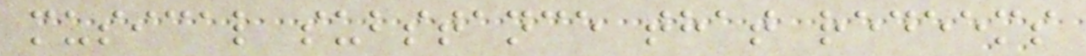musical substance that redeems
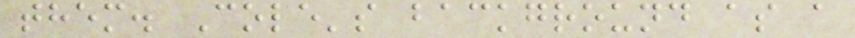them. Cole's background as a
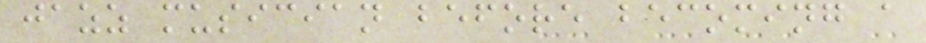jazz musician before becoming a
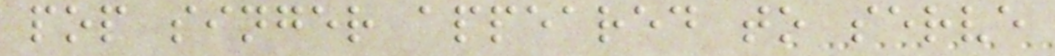pop singer appeared to serve
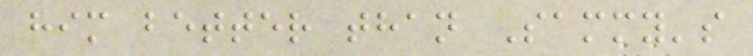him better than Sammy's
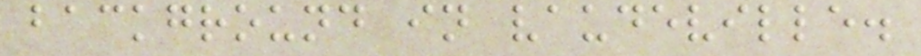background in vaudeville.
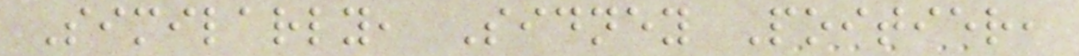Similarly, Sidney Poitier,
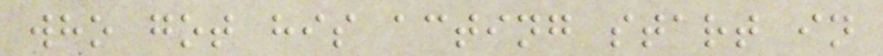who got his acting start in
